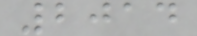2014
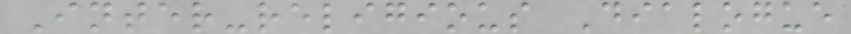Inter-religious Dialogue
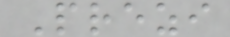Prezi
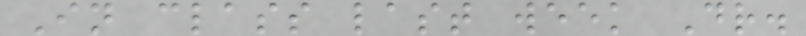In class last week Dr.
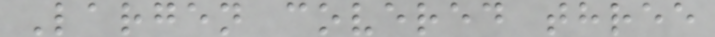Largen covered three
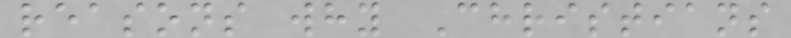reasons why Christians
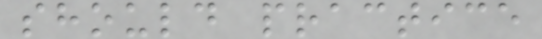should practice
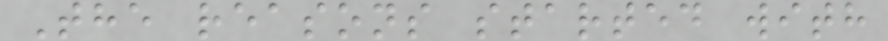The reasons started with
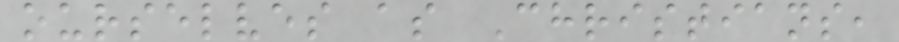ourselves as Christians,
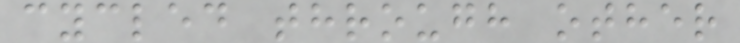cycled through other
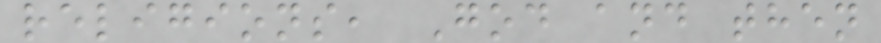religions, God and then
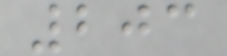203
